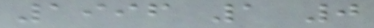1996 1 0
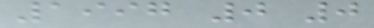1997 0 0
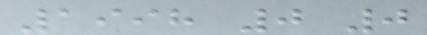1998 0 0
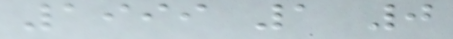1999 1 0
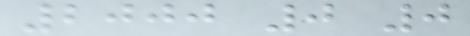2000 0 0
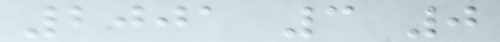2001 3 0
